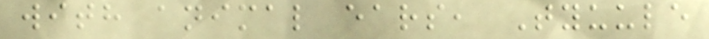with animal ears, Tyuule
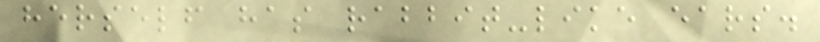herself has rabbit-like ears.
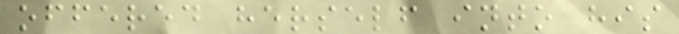offered herself into his
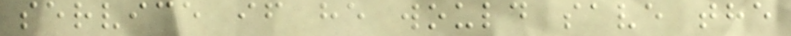service if he would save the
